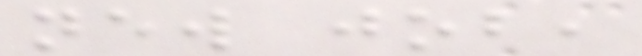new job,
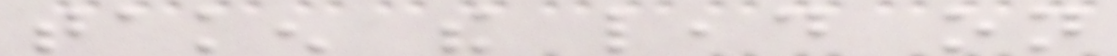taken the lead on
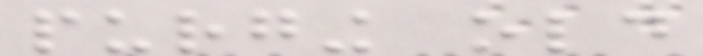purging old
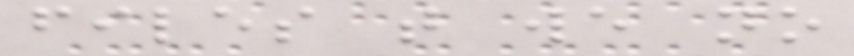files that we no
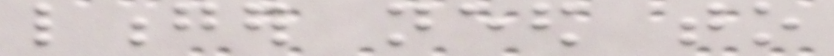longer need to
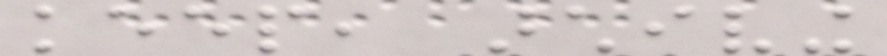keep, archiving
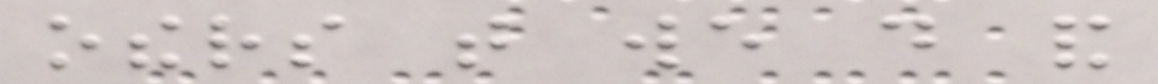others that we do and
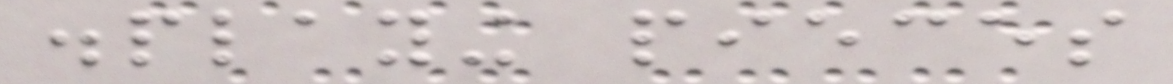displaying pieces
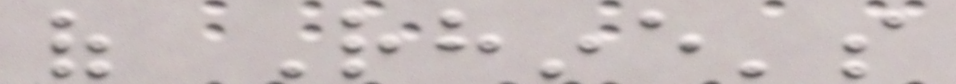of Rhine's
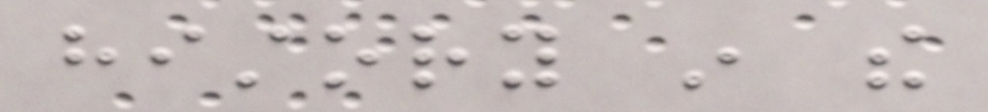history in the
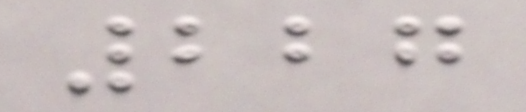227
